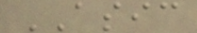ASIC
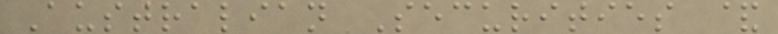Australian Securities &
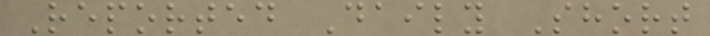Reported Daily Short
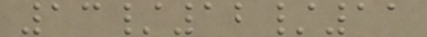13/12/11
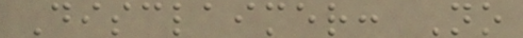Disclaimer: No
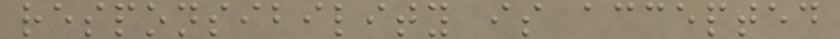responsibility is accepted
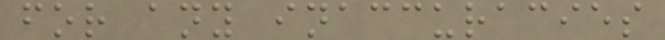for any inaccuracies
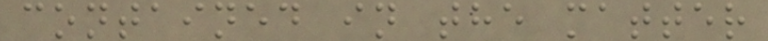contained in the matter
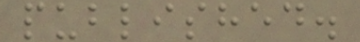published.
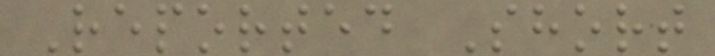Reported Short
